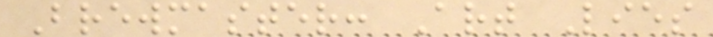Brewmaster: Art Lies
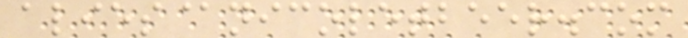alies@nicoletbeer.com
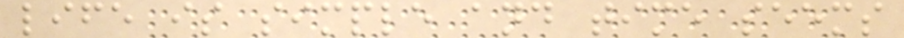life is simple and time seems
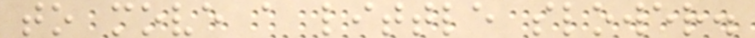to move a little slower.
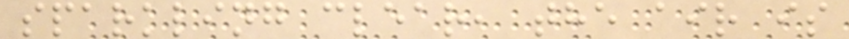sparkling clear, the air is
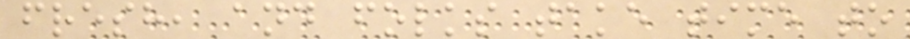fresh, and folks take time to
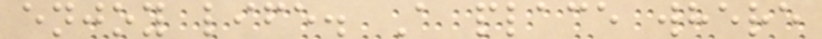enjoy life. A place where
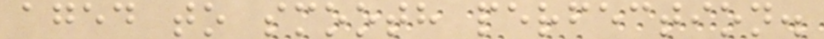aged to smooth perfection.
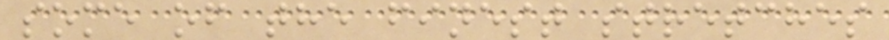some of the finest stretches
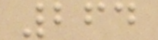264
